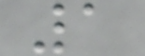1
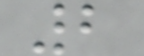2
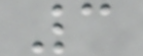3
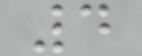4
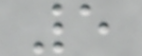5
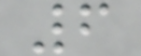6
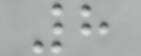8
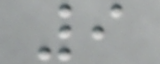9
